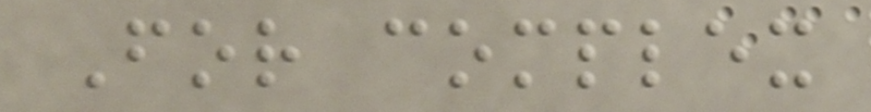For complex
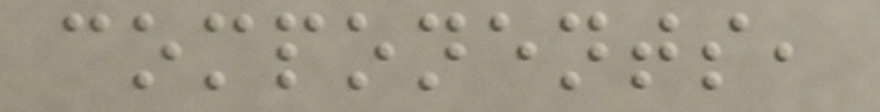components,
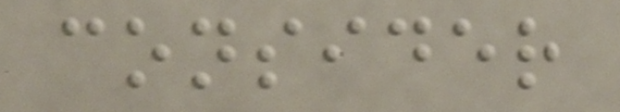consider
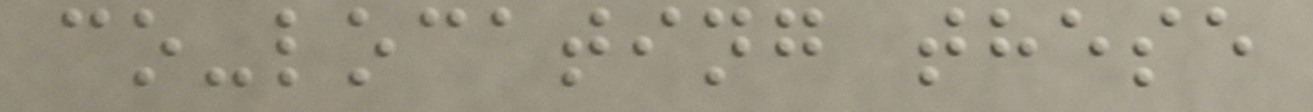co-locating these
